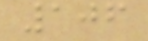106
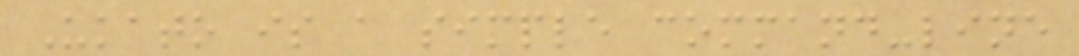Ukato is a simple command-line
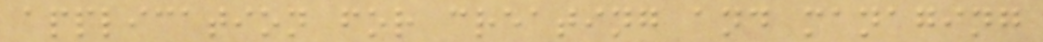application for creating and managing
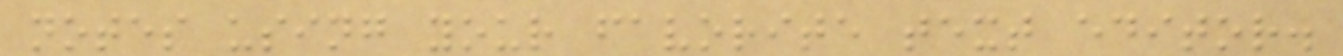notes using your favorite text editor.
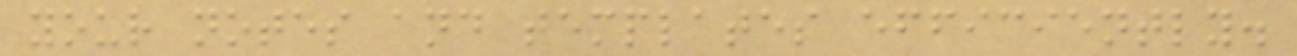your notes and templates efficiently.
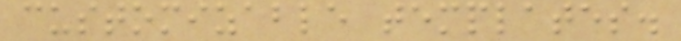customizable templates.
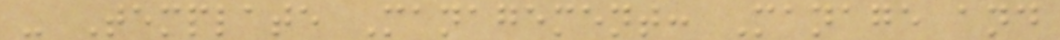- Template Management: Manage and
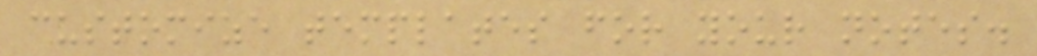customize templates for your notes.
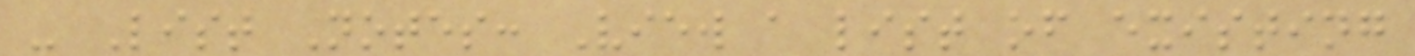- List Notes: View a list of existing
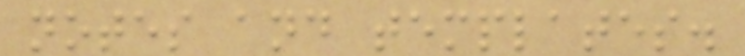notes and templates.
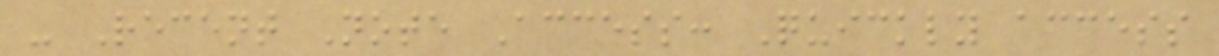- Recent Note Access: Quickly access
